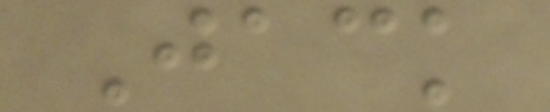Jack
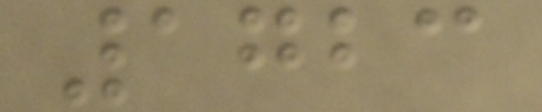1723
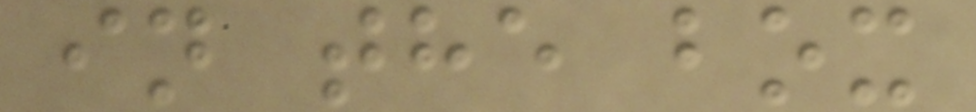in the box
